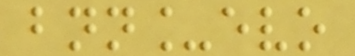bnn_evo
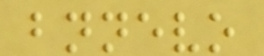bnnevo
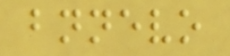bnnevo
